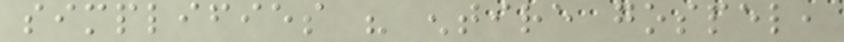simplifies his entire gospel,
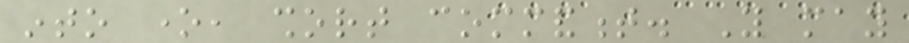into one, short commandment. You may
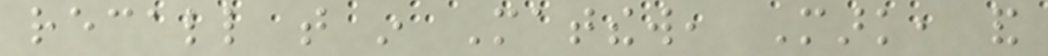recall that in Matthew, Mark, and
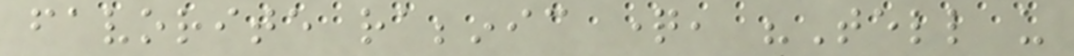favorite rabbinic question, "Tell us
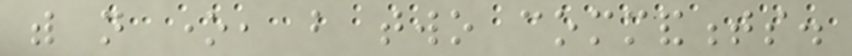with not one, but two commandments.
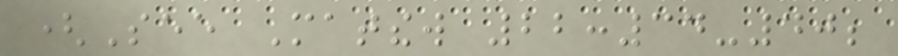(See Matthew 22:34-40;
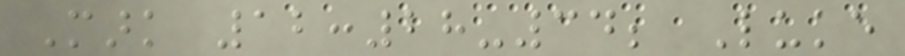Mark 12:28-34; Luke
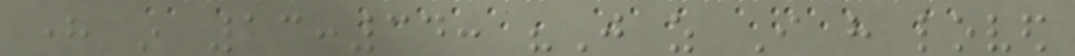here in 13:34: "Just as I have loved
